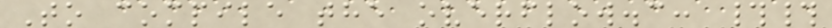To compile the overflow.c: ##
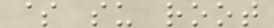$ su root
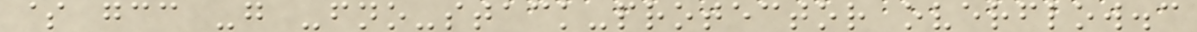$ gcc -g -fno-stack-protector overflow.c
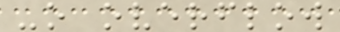-o overflow
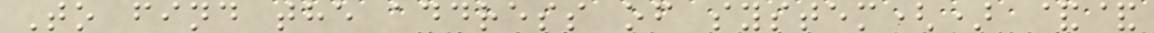To find the address of system() &&
